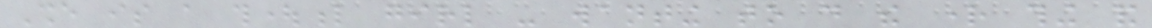She is a thoughtful girl - wanting to do the right thing and
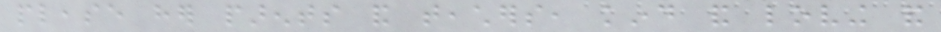please her parents and teachers, kind and loving and
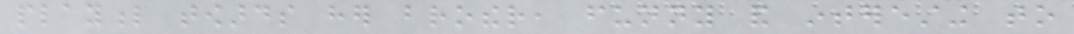playful towards her brother, funny and interesting to
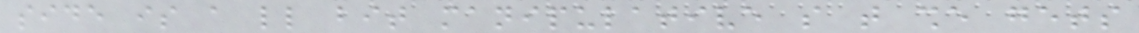side is a little bit manipulative so that she gets
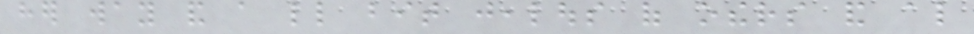her way and a little bit jealous of others and also
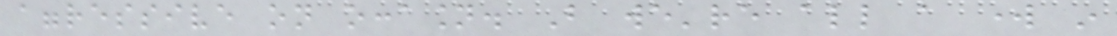aggressive on occasion. But we're all a work in
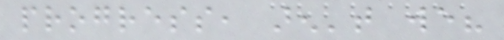progress, aren't we?
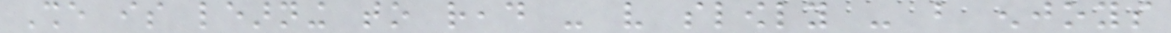She is learning to read - very slowly - but enjoys
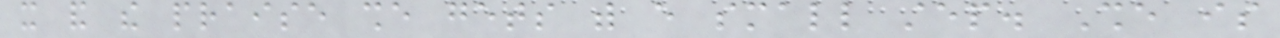it and the praise she gets with every small step. She is
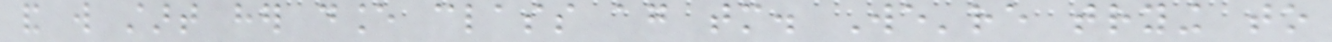and will start her dance class again tomorrow. We're trying to
